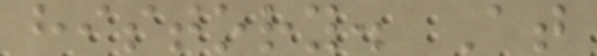history. At
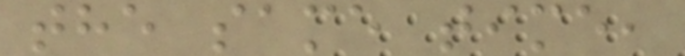the same time,
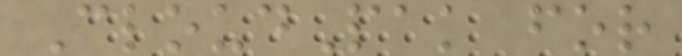CloudPak for
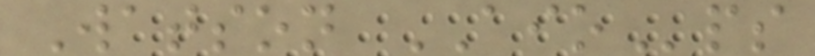Watson AIOps
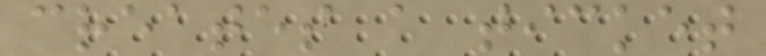creates a ticket
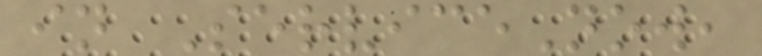in ServiceNow,
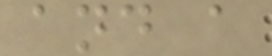and a
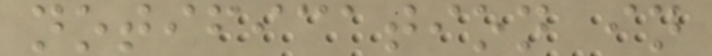notification in
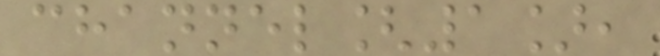channel[1],
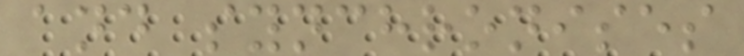and synchronises
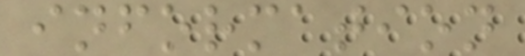information
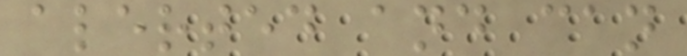alerted and can
